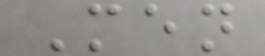Men
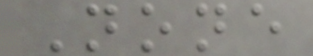None
